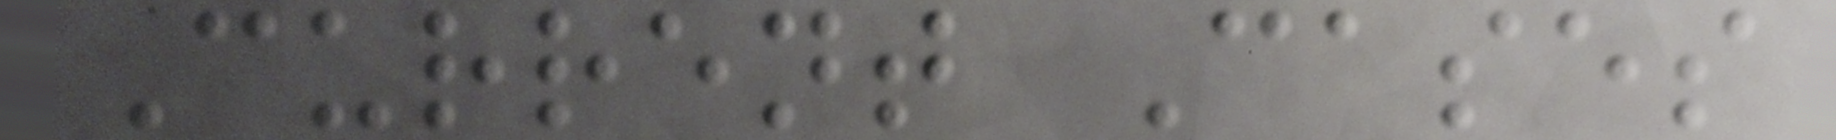Current Cases
